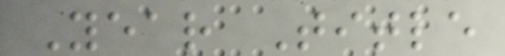Year Title
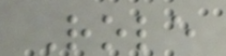Role
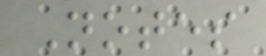Notes
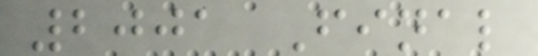2001 Final
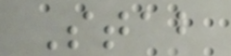Stab
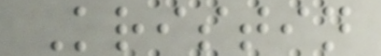Kristin
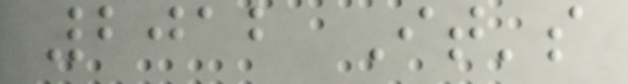2012 It's
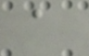a
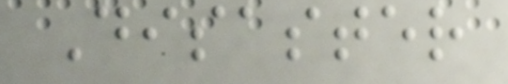Disaster
